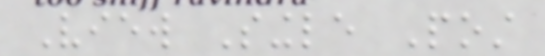View Single Post
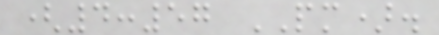(4:57 PM).
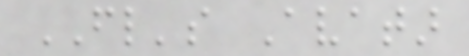FL's Avatar
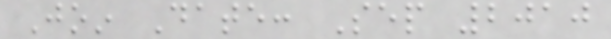Join Date: Sep 2010
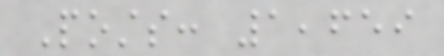Posts: 1,659
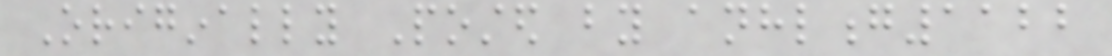Originally Posted by anhlong1122
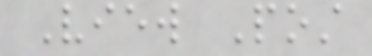View Post
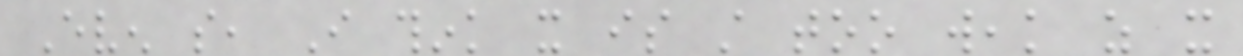Even so, I think it is still too weak as it
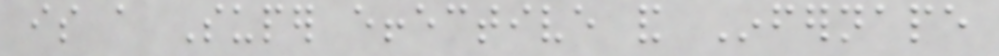is a Super effective and Infernape
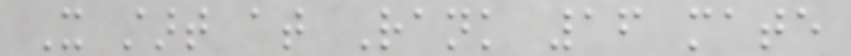It start at Rank 16 mate
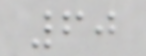60
